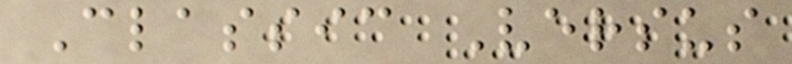Classic Versus
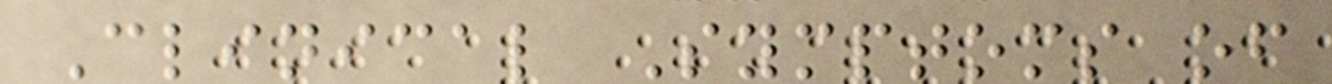Clinical Symptoms of
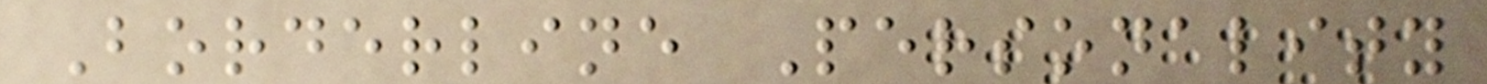Borderline Personality
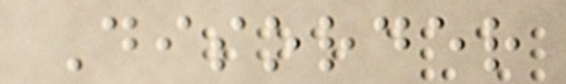Disorder
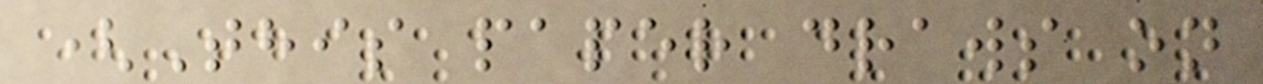(This paper draws on
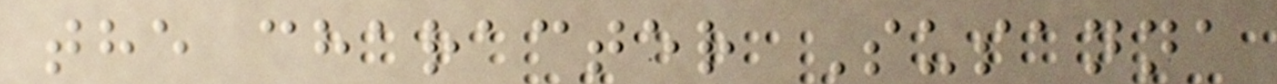the character Susanna
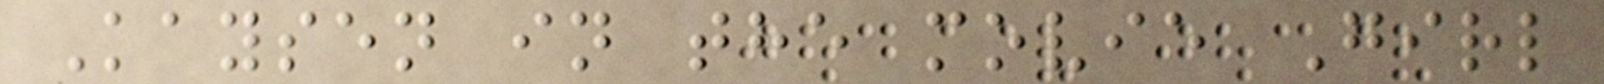Kaysen in the movie Girl
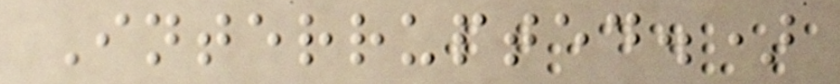Interrupted.)
